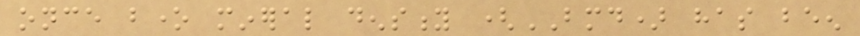once bone mineral density (BMD) has been
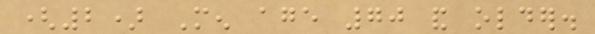(2) Men age 70 and older.
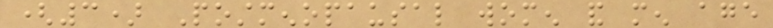(3) Postmenopausal women and men age
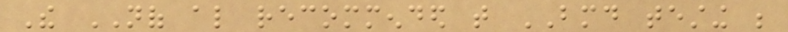The NOF also recommended that BMD testing be
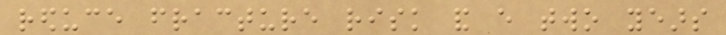reduce fracture risk and every two years
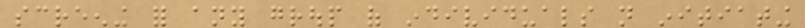screening for any group of individuals not initiating
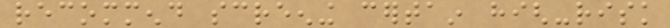recommend screening certain high-risk
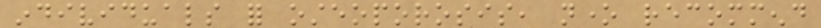individuals for osteoporosis, none recommend
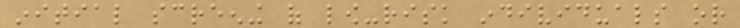initial screening of low-risk individuals or
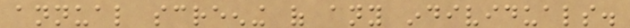annual screening of any individuals.
